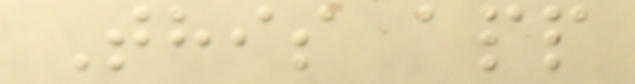This app
